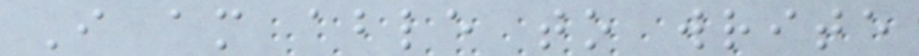I am able to write
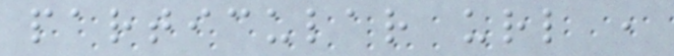particular url ,
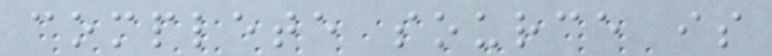complete source is
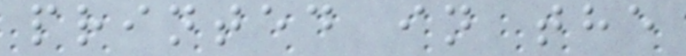printed in the
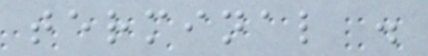terminal .
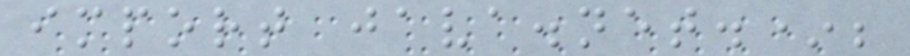import java.net.*;
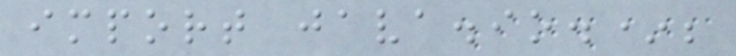import java.io.*;
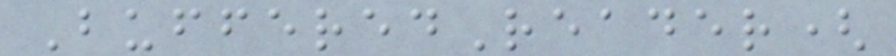BufferedReader(
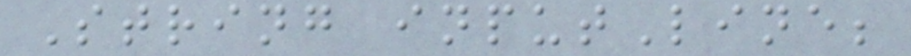String inputLine;
